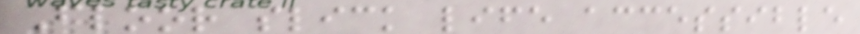Floor slick life accessible
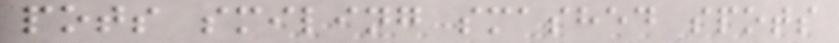pots smiling smashed spots
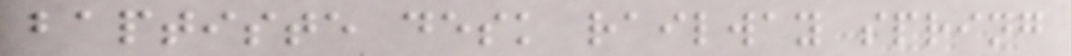baptiste desk railway spring
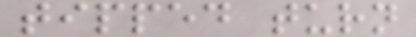tipped turn
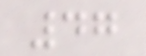47
